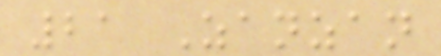21 Zanzan
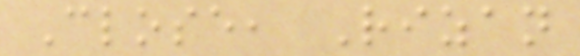Close, Rizan
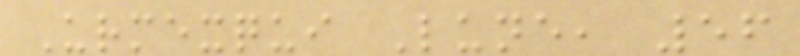Urmexqui Lune, 56
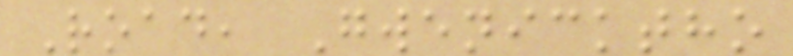Road, Gwenicktho
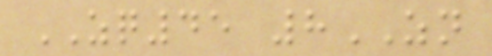ZQ45 8ZN
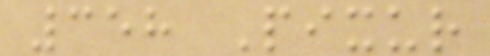358 Pixur
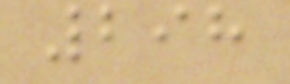298
